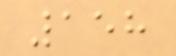158
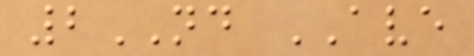2ND AVE
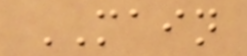MAIN
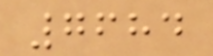7684
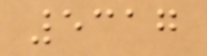5317
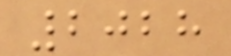2028
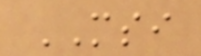MSI
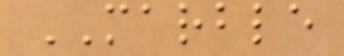MARBLE
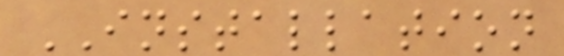INSTALLATION
